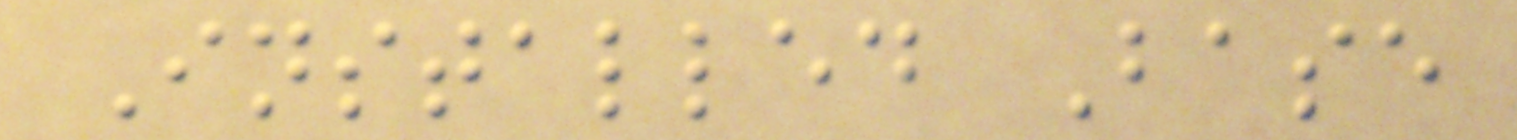Installed Base
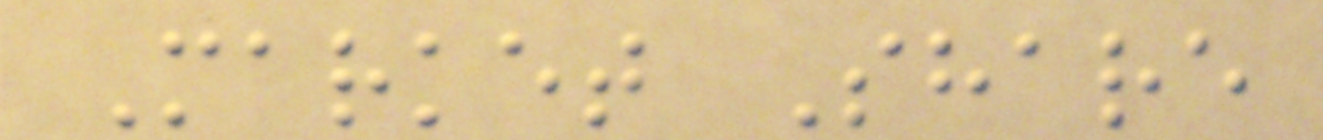Market Share
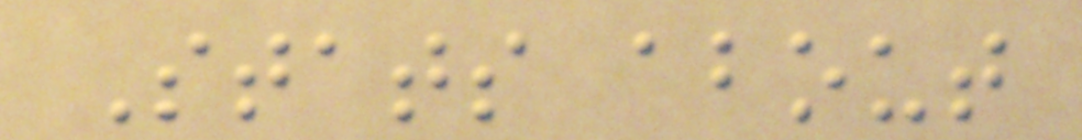Stats about
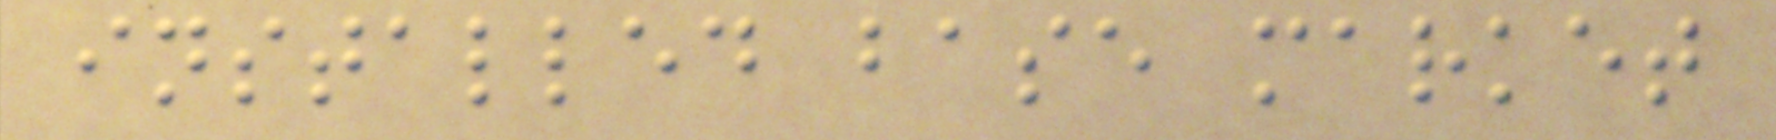installed base market
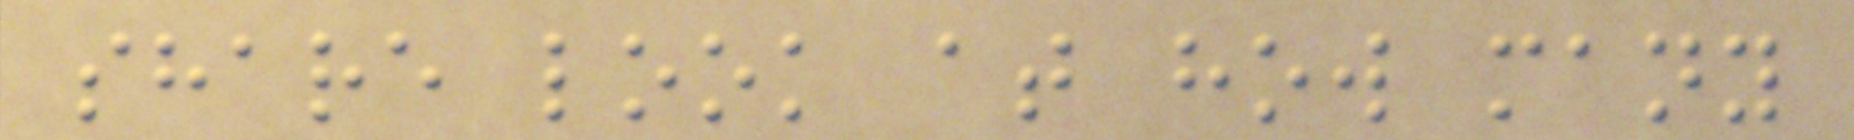share look at how many
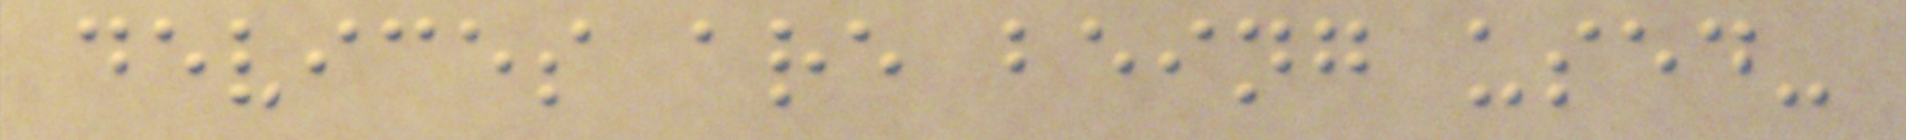devices are being used-
